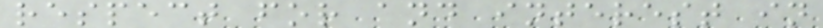respect for and interest in
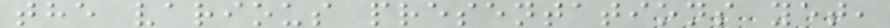the various presentations yet,
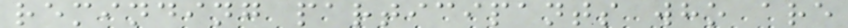reminding participants who are
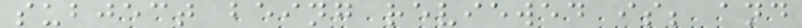subject being reviewed is; and
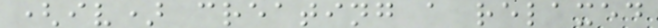(iv) creating a relaxed
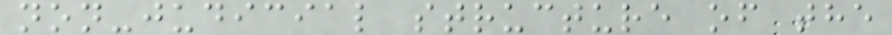non-judicial structure of the
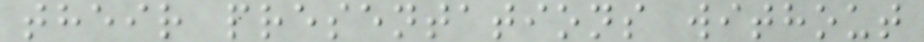their presentations without
